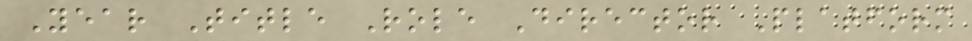Year Title Role Director Platform
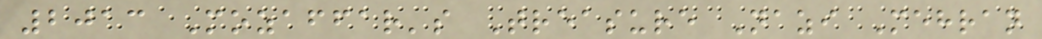2013 Mozaffar's Treasure Nazi Mehran
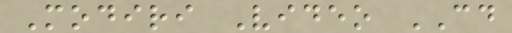Modiri Video CD
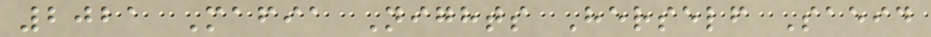2021 Mafia Nights Herself Saeid
